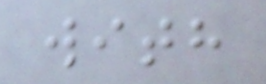with
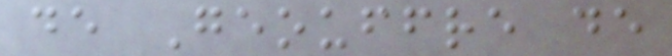de Geouffre de
